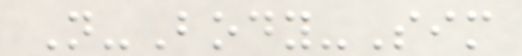N-Body-Sim
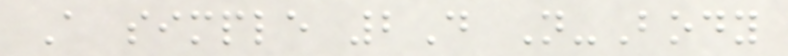A simple 2D N-Body
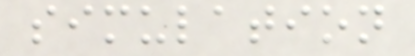simulation
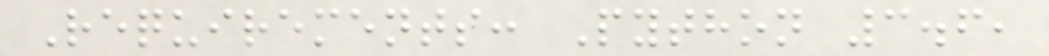Requirements: Python 3.6,
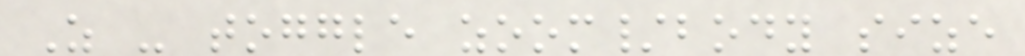Z - toggle zoom/body size
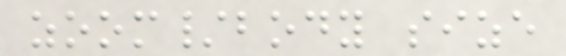zoom/body size
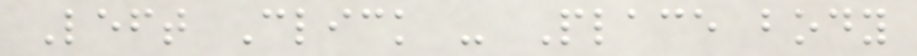Left Click - Place body
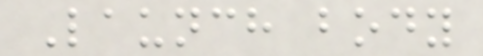Launch body
